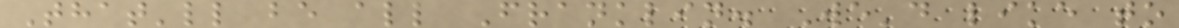That'll be all Franklin. We'd like to
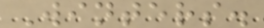Winters.
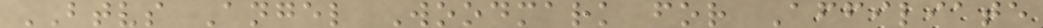BTVS Angel Woodmark for Affiliate
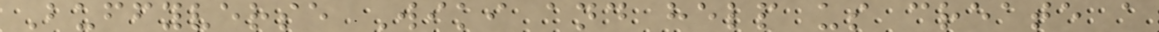Buffyverse Wiki and help us create a
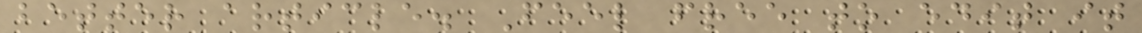better article. Feel free to edit it
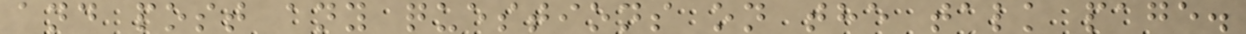and post any questions on the talk page.
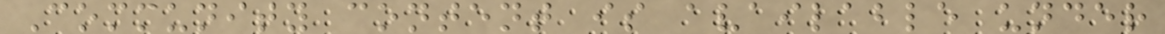Community content is available under
